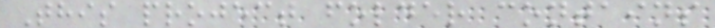This project folder contains
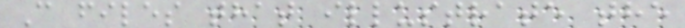C files that illustrate the
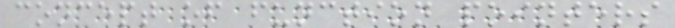concept of function pointers
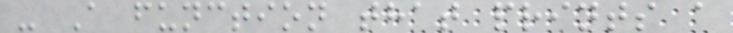- A function that prints a
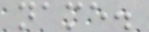name.
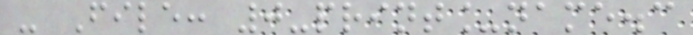- File: 0-print_name.c
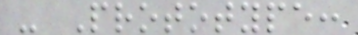- Prototype:
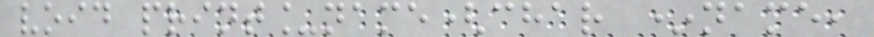void print_name(char *name,
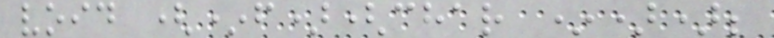void (*f)(char *));
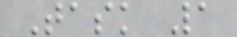Task 1
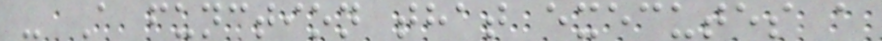- A function that executes a
